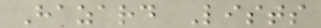Hazard Lists
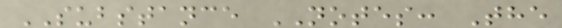SUBSTANCE NOTES: The
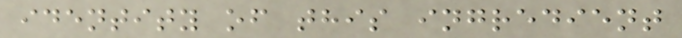identity of this ingredient
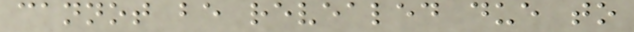cannot be revealed due to
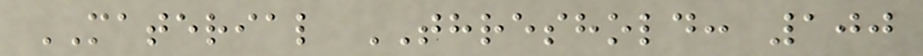MATERIAL THRESHOLD: 100
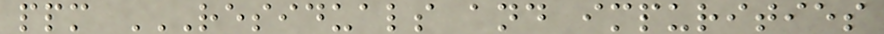ppm RESIDUALS AND IMPURITIES
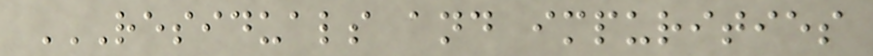RESIDUALS AND IMPURITIES
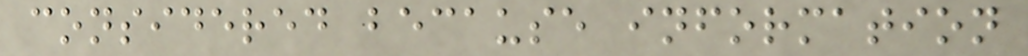considered because information
